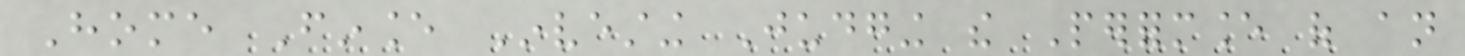Home Finance Investing Judging the Performance of an
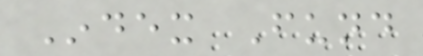Index Fund
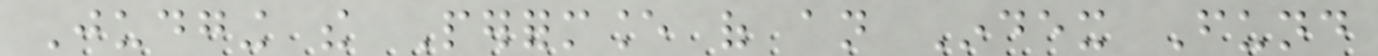Judging the Performance of an Index Fund
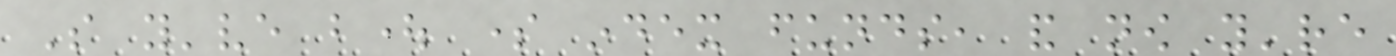So you've bought some index funds, and now you're
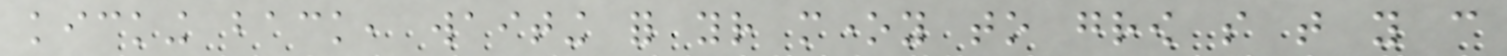kicking back, waiting for your money to grow so that you can
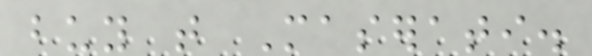buy that Maserati.
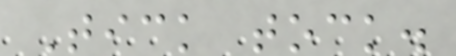Tick tock.
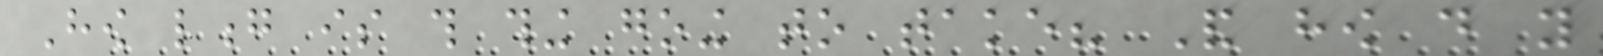How long is this thing going to take? And how do you
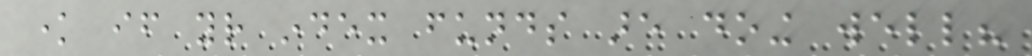know if your index funds are doing well?
